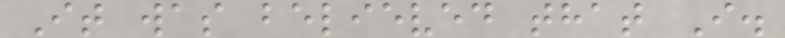It was believed that I.
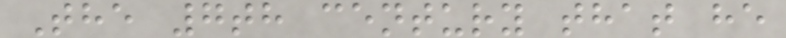The 7th century that he
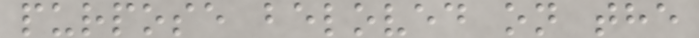purpose beloved on the
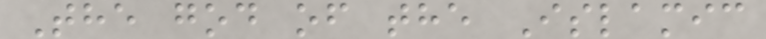The god of the Islamic
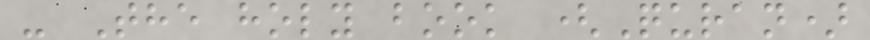- The holy book (Quran)
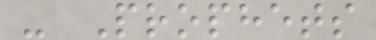- Prophets
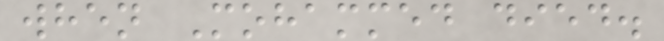when Mohammed died.
